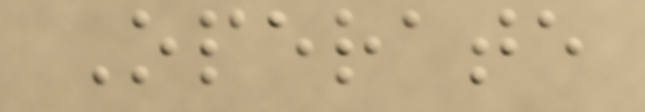Operate
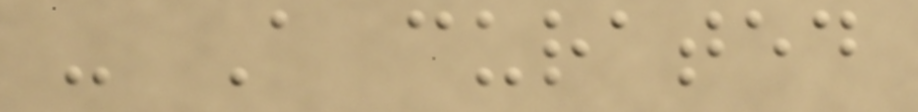- A curated
